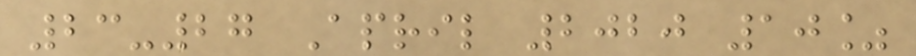23-27 April 2020 10%
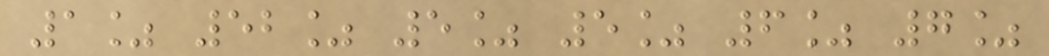1% 52% 5% 5% 6% 7%
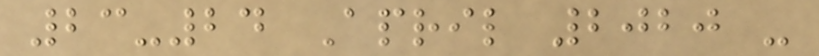23-24 April 2020 -
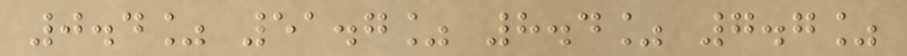0.4% 51.7% 8.4% 7.7%
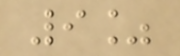9%
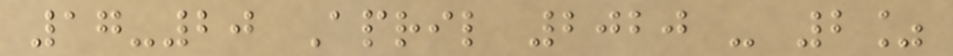17-20 April 2020 - 2%
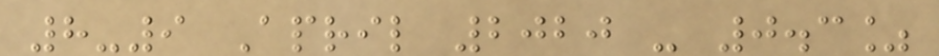8-9 April 2020 - 0.3%
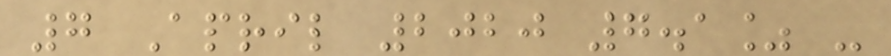7 April 2020 7.1% -
